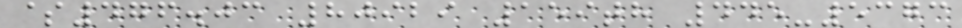$476.03 80929 159th 445-5373
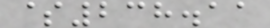$238.11
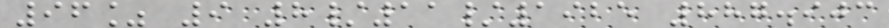96% 9 8/11/1925 887.903
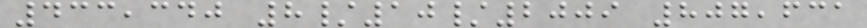433,340 8/10/2009 807,631
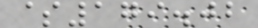$179.02
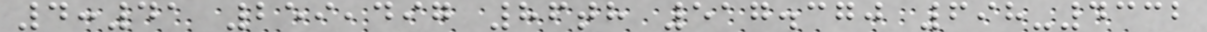4:41 259,497 86th 517.370 698-4332
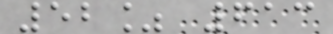52% 613
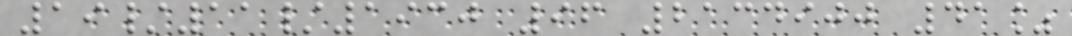19/11/1930 96 2134900 41%
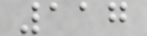117
